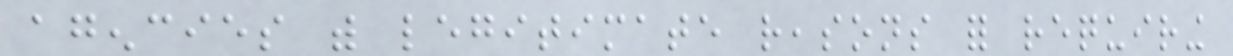agencies with legitimate reasons for requiring
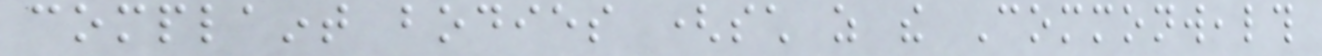complaint bodies (such as the Commonwealth
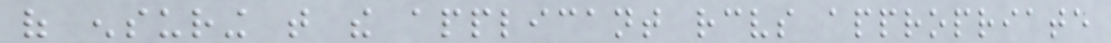of ensuring that the applicant receives appropriate
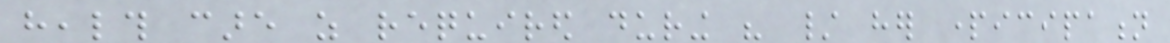health care as required during his / her participation
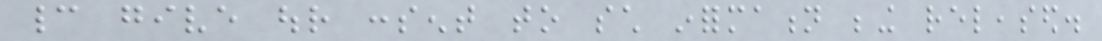cannot give our consent to such information being released.
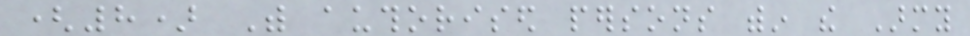(8) With authorised persons within the Army
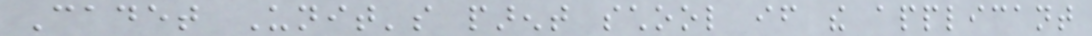Cadet Unit's parent school if the applicant
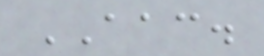AAC.
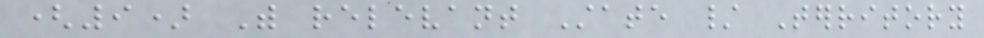(9) With relevant State / Territory
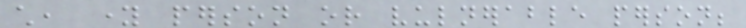child, young person or vulnerable person;
